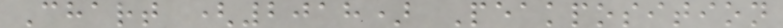Chart (2018) Peakposition
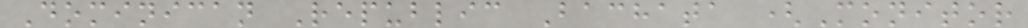Dominican Republic Bachata (Monitor
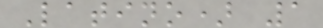Latino) 1
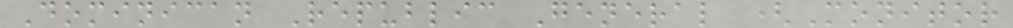Dominican Republic General (Monitor
